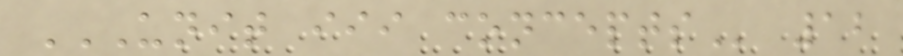UNIT III CONCEPTS 12
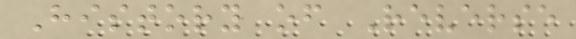History of Reverse
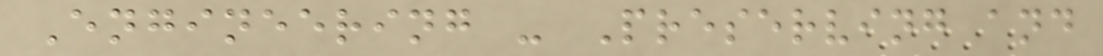Engineering - Preserving and
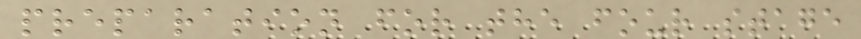preparation for the four stage
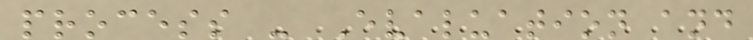process - Evaluation and
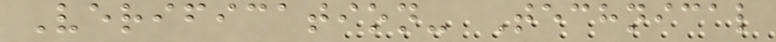Verification- Technical
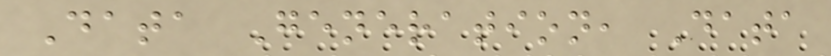Data Generation, Data
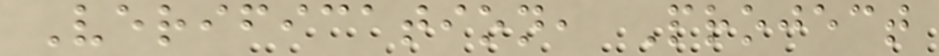Verification, Project
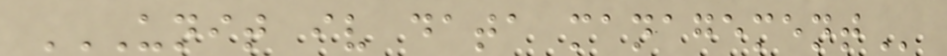UNIT IV DATA MANAGEMENT
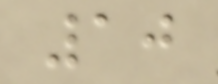10
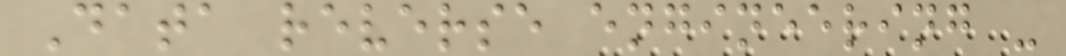Data reverse engineering -
